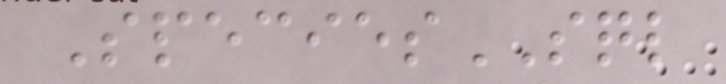SpeciesSQL
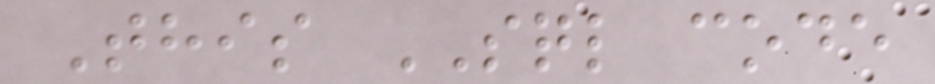This SQL code
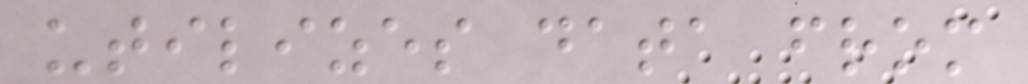utilizes data from
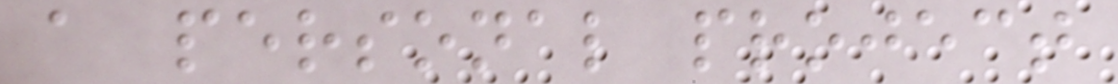a personal project
